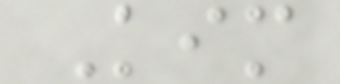Kim
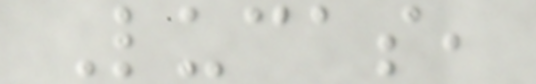Lucas,
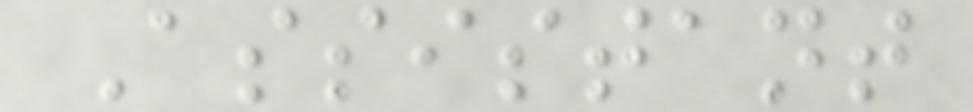Assistant
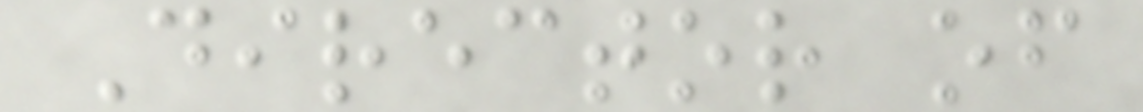Director of
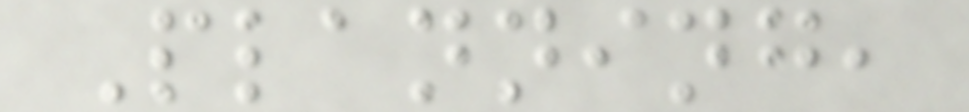Planning,
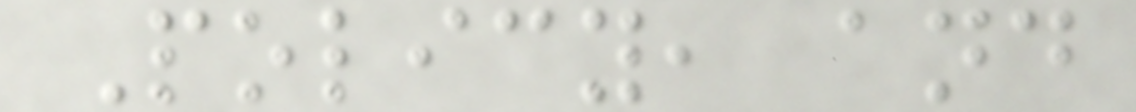Policy, and
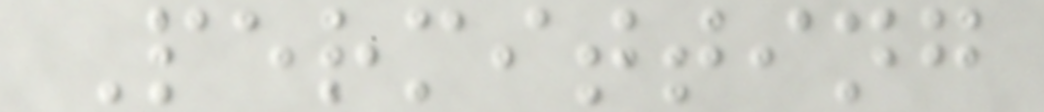Permitting
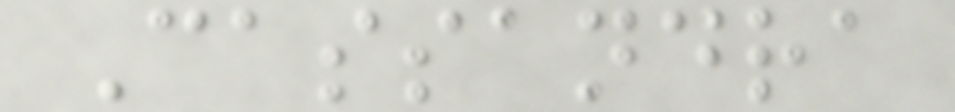Cassandra
